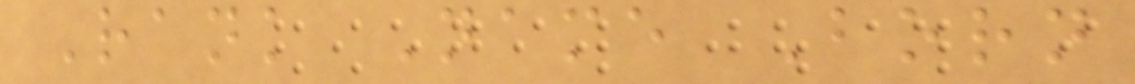Rank Name Born
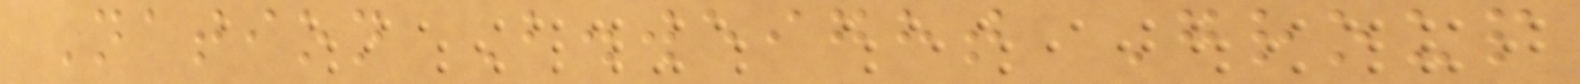Nation B.weight Group
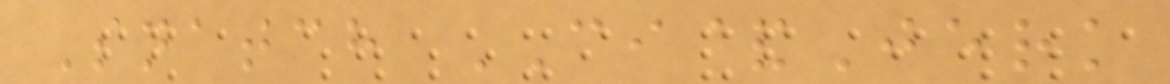Snatch CI&Jerk
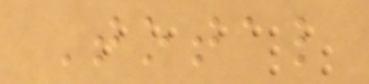Total
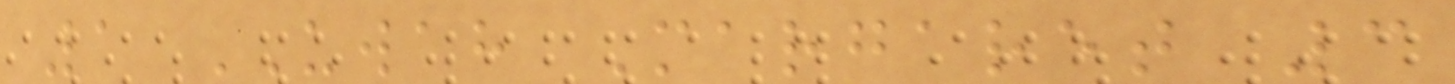1 UWAH Margaret 3
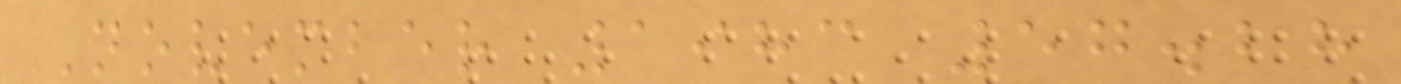November 1983 57.28
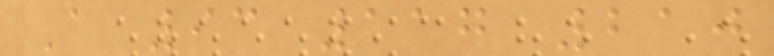A 93 117 210
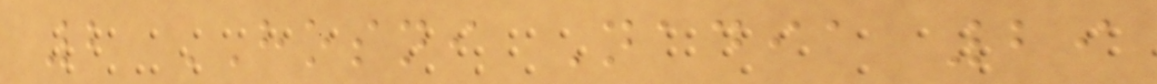2 HOSNI Nadia 29
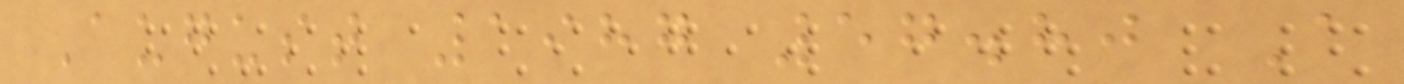August 1987 57.80 A
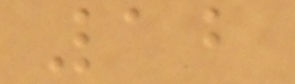12
